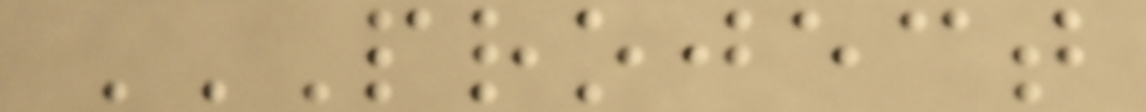PROJECT
